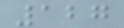127
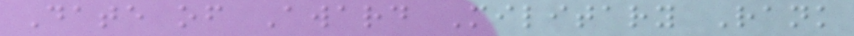Date of Award Military Rank
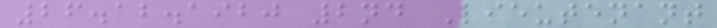26.12.1920 2nd Lieutenant
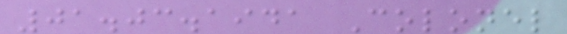01.03.1941 Colonel
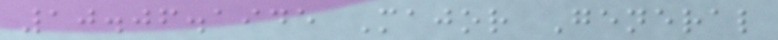10.06.1945 Major General
